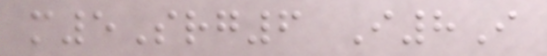m5Srg6 I8I
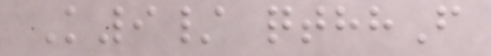K9/ qthhF
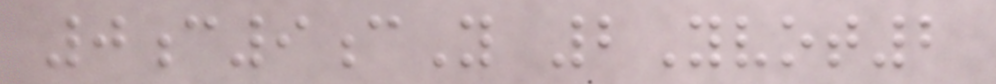0c9cY 2Yvot2
